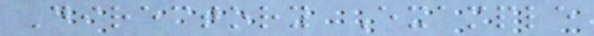Directory Example
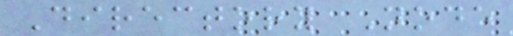Directory Node
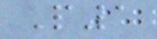P1
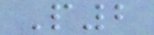P2
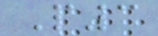P3
